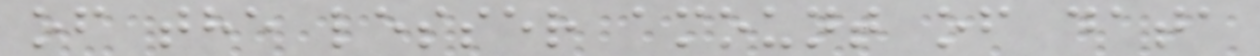of the lesser amount of data
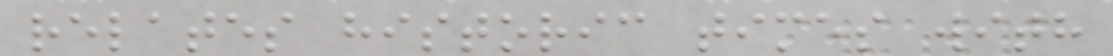relates historic times with
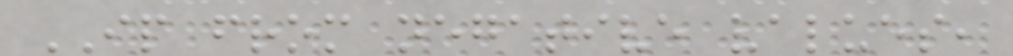IP from negative values,
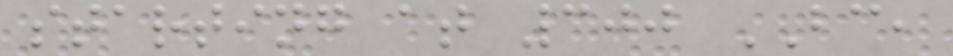starting at 300 BC,
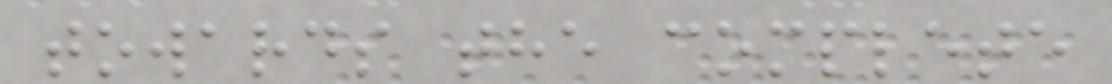towards the complete
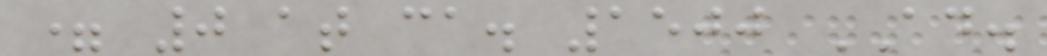= 0 at ca. 1500 AD.
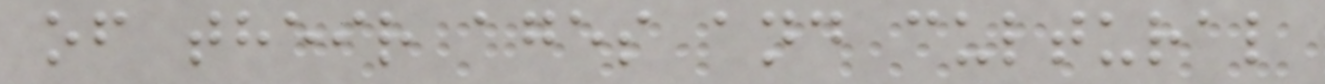of their ages and cultural
